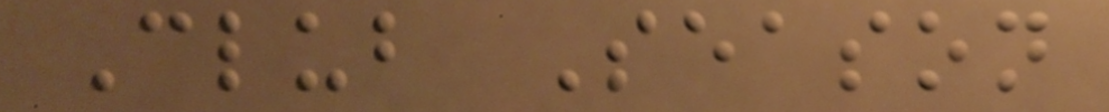Club Season
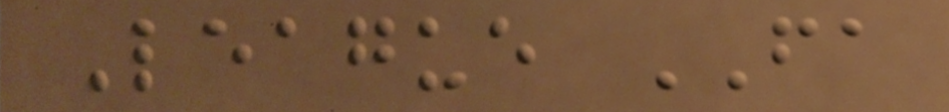League FA
